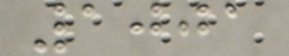1001
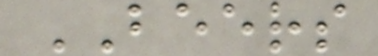BEERS
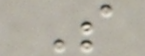S
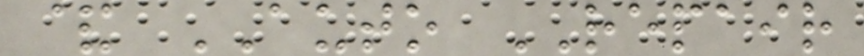& AUTO REPAIR
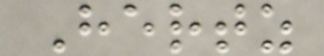Hertz
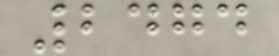2474
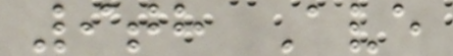9th Ave
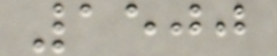1500
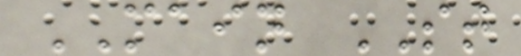MAIN ST
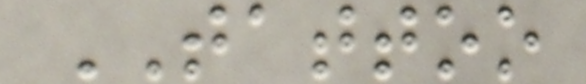TATTOO
